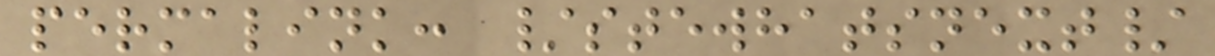permalink: /stewhatsnext/
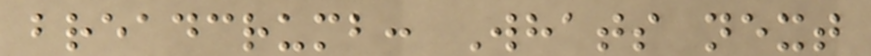breadcrumb: Whats next
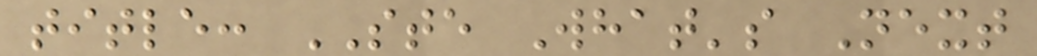title: STE What's Next
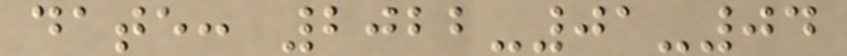date: 2022-01-04
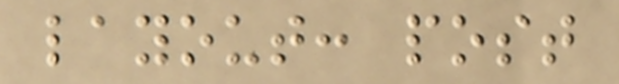layout: post
